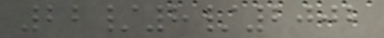22/8/2002
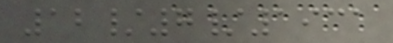12/7/1931
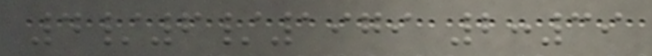4/6/1979 2:39
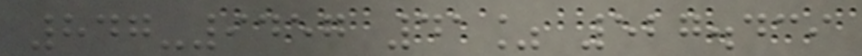847-9457 41% 527.439
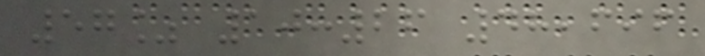57% 10:26 48,696
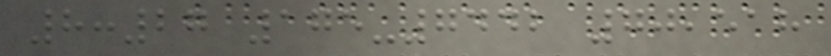8:27 175-7442 70,518
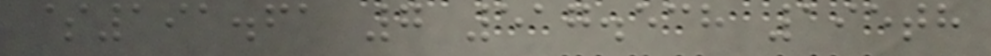$191.61 7 517.538 195th
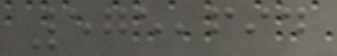575,694
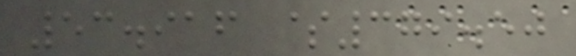53.916 $379.50
